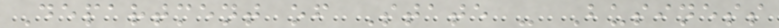Department of State - Business
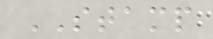STAMP
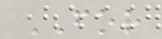FOR
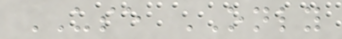USE ONLY
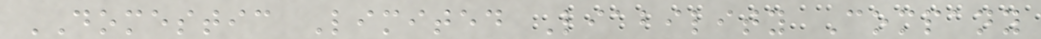DOMESTIC Limited Liability Company
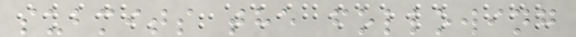submits the following
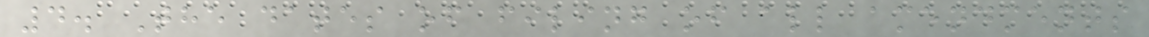4. The dates of filing of all amendments
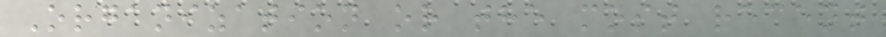Organization or the most recent
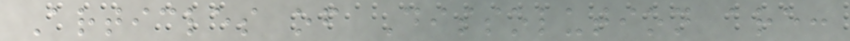Articles of Dissolution are:
